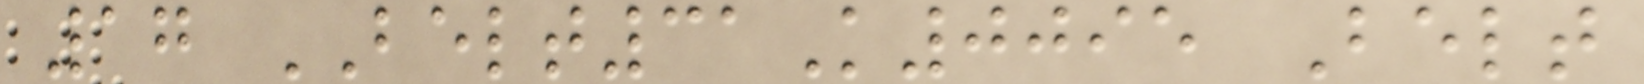17 BELT31K0095 Belt
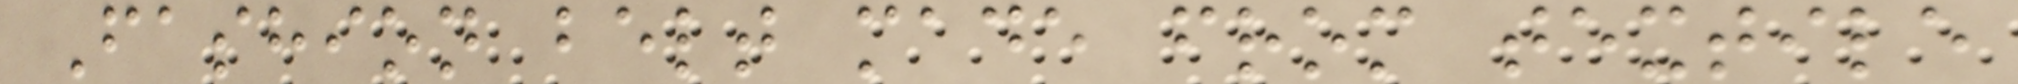Fashion belt made from textile
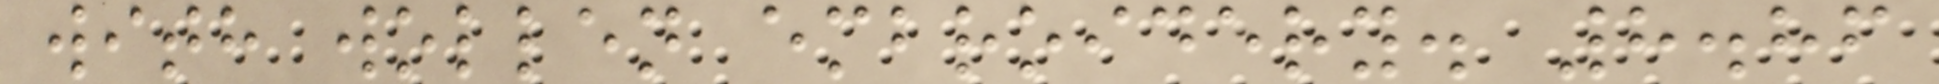with wollen embroidery. 8.86
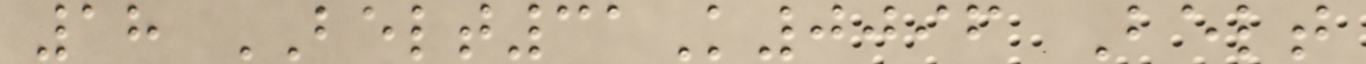18 BELT31K0096 Belt
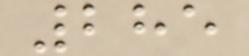285
